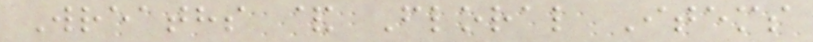Wreaths & Floral Items
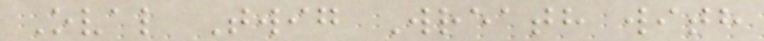Oval Twig Wreath with
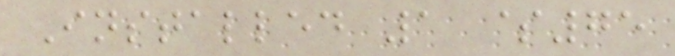Installed 1 $75
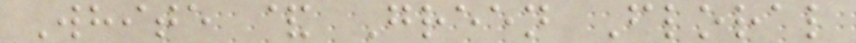White & Green Floral
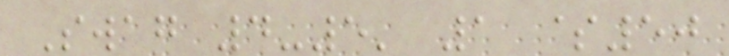Swag 4-5' 1 $50
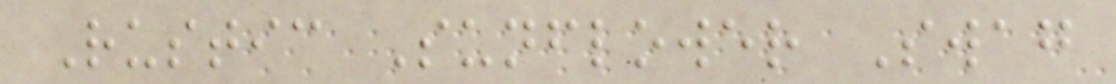Rustic Sunflower Swag
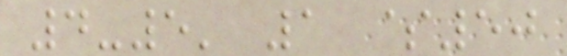4-5' 1 $50
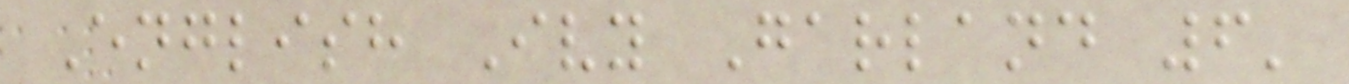English Ivy Garland 6'
